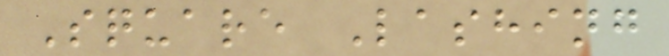Square Lashing
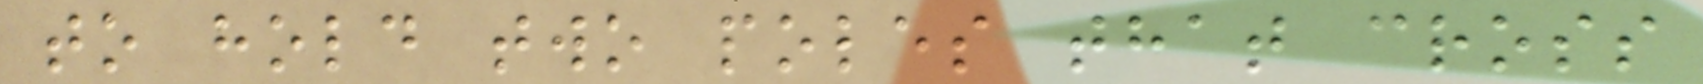to hold two poles that cross
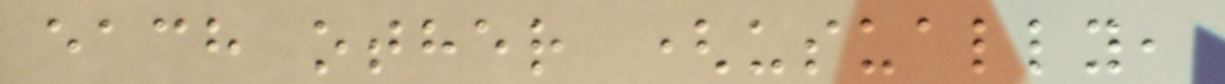each other (usually,
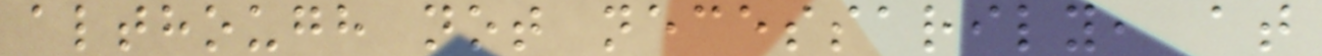although not necessarily, at
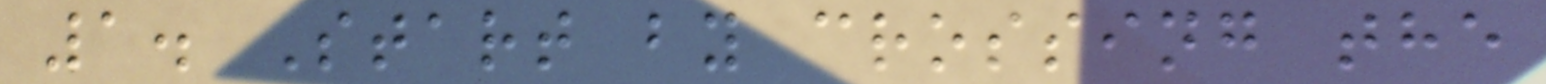1. Start by crossing the
